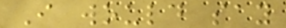I would say
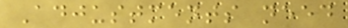Adjustments need
